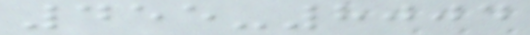455-8004
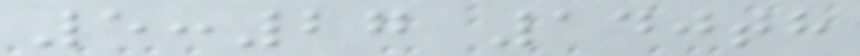5:27 140th
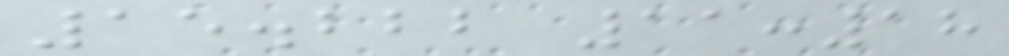15.222 11:18
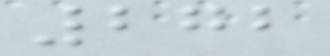272
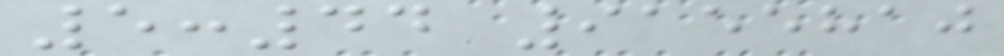5:44 9155810
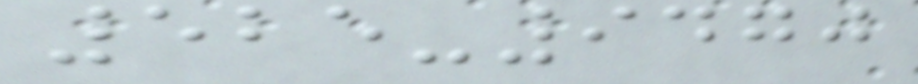525-9470
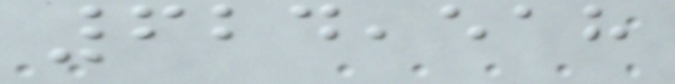624,518
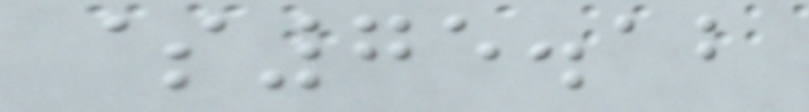$75.12
